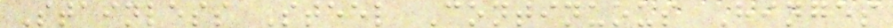Stainless Steel Continuous Hinges
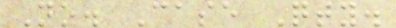No. Case Qty.
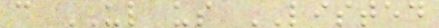c UL us LISTED
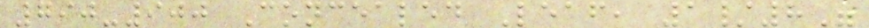790-900 Concealed Leaf, 1/8"
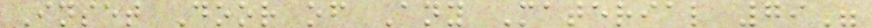Inset Door of Any Material 79"
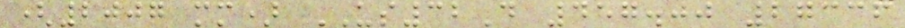(2007 mm) US32D 457.00 27336
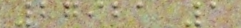27921 1
